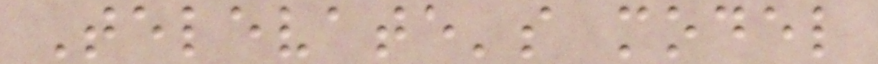Televate's model
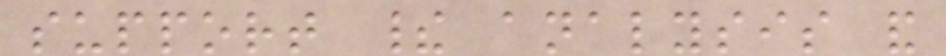support their analysis and
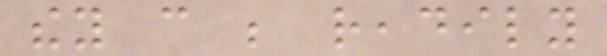they can be readily
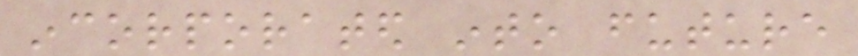incorporated into future
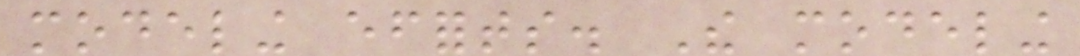modeling efforts. The modeling
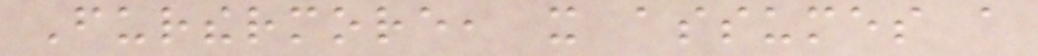Furthermore, it assumes a
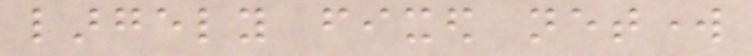largely fixed network
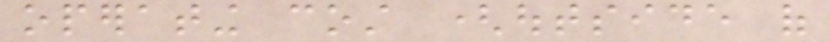operating cost (outside of
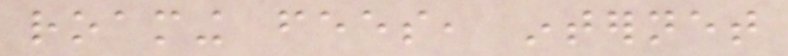roaming fees, internet
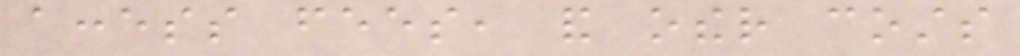access fees, and other costs
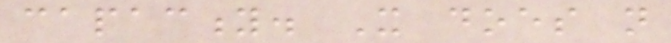capacity. It does not
